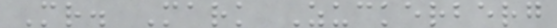Mr. Mark Zuckerberg
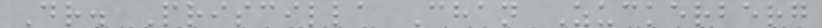Dr. Priscilla Chan Zuckerberg
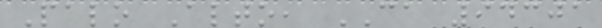Palo Alto, CA 94301
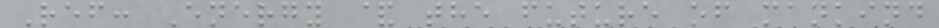Ref: Energy & the future of mankind
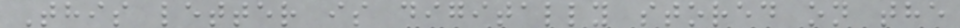This letter is digitally stored on the
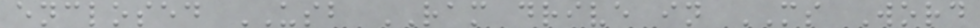enclosed USB RAM drive in MS Word
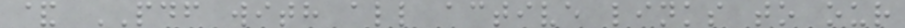& PDF with all active links to our
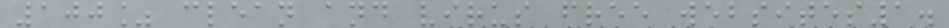100% clean and virus free websites1.
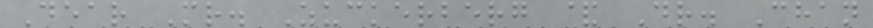Dear Mr. Zuckerberg & Dr. Chan
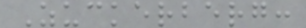Zuckerberg:
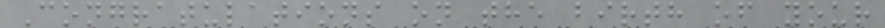Congratulations on the birth of your
